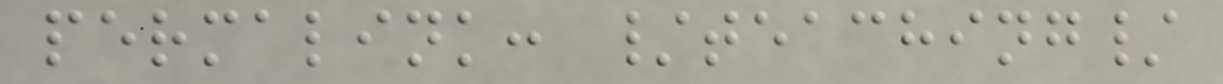permalink: /teaching/
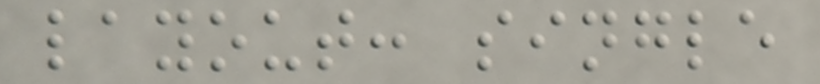layout: single
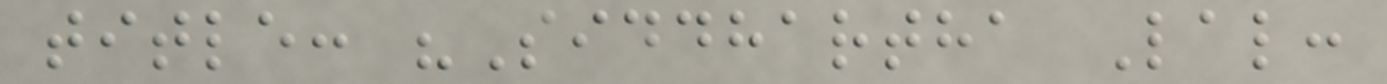title: "Siddhartha Lal:
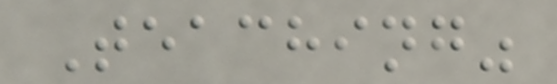Teaching"
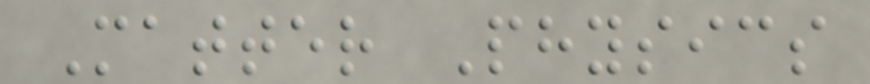Matter Physics
